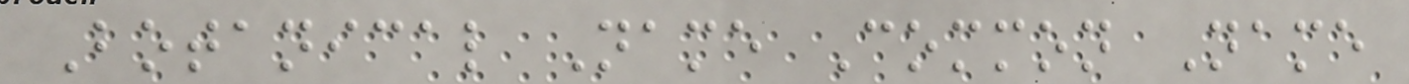Botanical Name Common Name
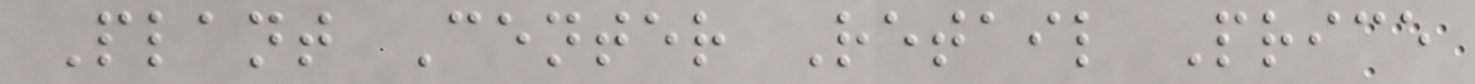Plant Center Retail Price
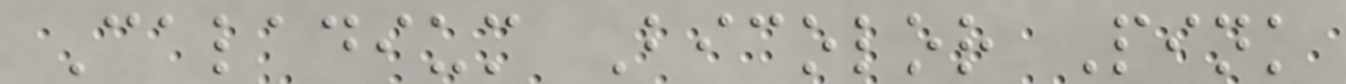Caladium Bicolor Pink
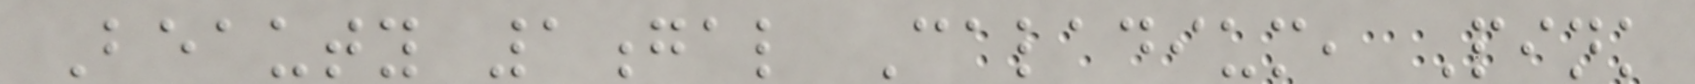Beauty 1gal Caladium, Pink
